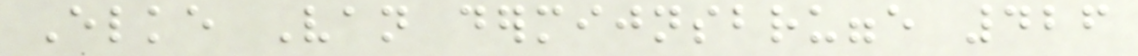Elke Van dermijnsbrugge 426
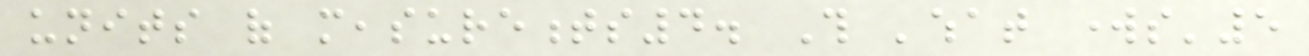units of measurements4. This 'what works'5
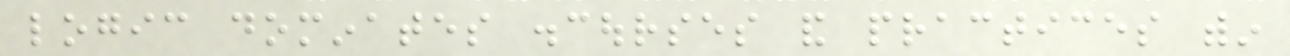logic dominates discourses and practices within
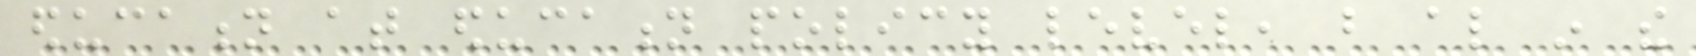education at education policy level, but also in the
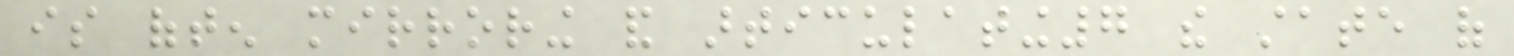is often mirroring and articulating7 the state of
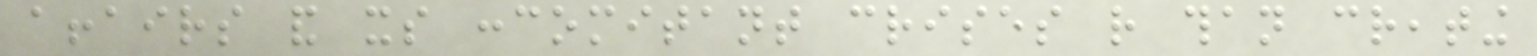affairs and its concomitant crises rather than creating
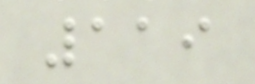119
